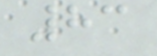83
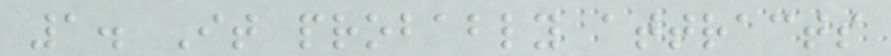1. It probably attracts
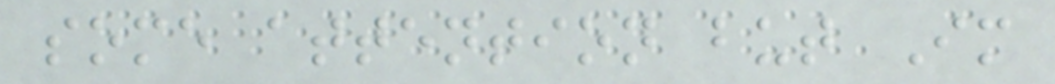some attention but Im
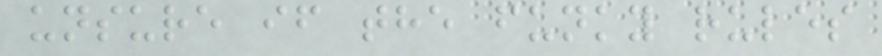unsure if the funky rules
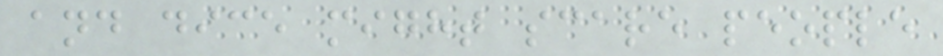and dice might scare people
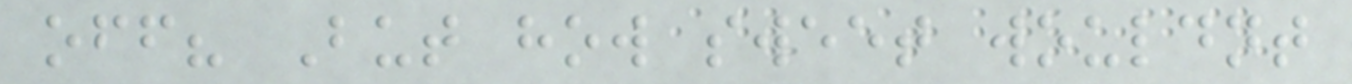off? But how sweet wouldnt
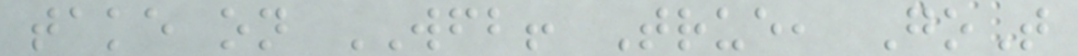take on WFB! True, GoT
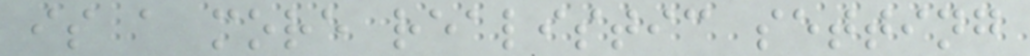is a more realistic setting
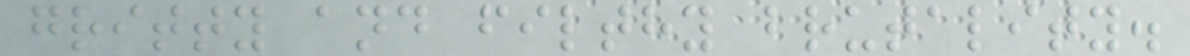gritty and filthy brutality.
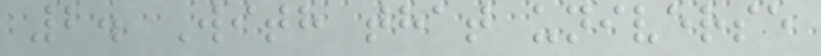2. With that universe
